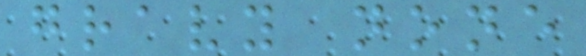gravy none
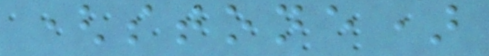(stone)
